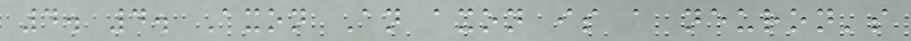4. 4. Axon An axon is a neuron's
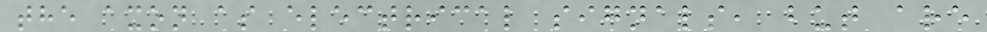the axon as electrical signals, but are
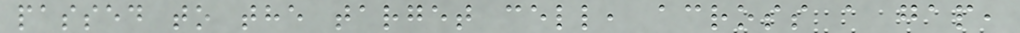passed to the target cell, across a gap,
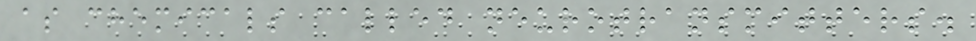as chemicals called neurotransmitters.
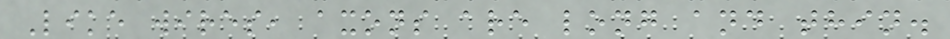Like wires, axons are long and thin.
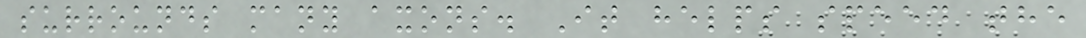surrounds many axons. It helps speed the
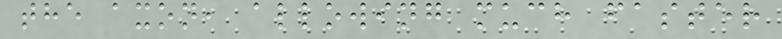the axon, allowing much faster
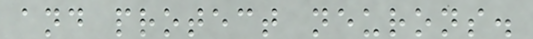and protect neurons.
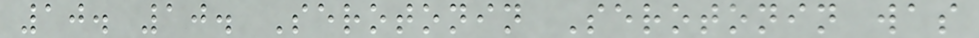10. 10. Serotonin Serotonin was
